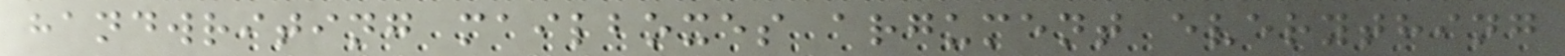handwriting mailboxes argument everything
